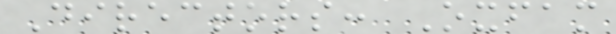Directors: Oxfam
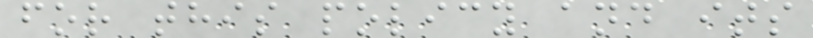for this policy and its
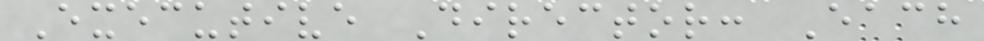Executive Director: Each
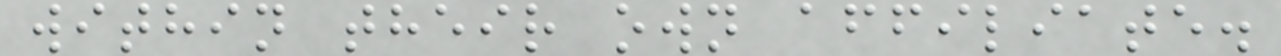within their own affiliate.
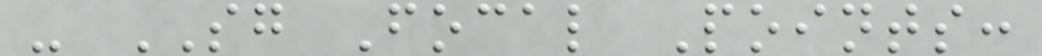- SG Focal Points:
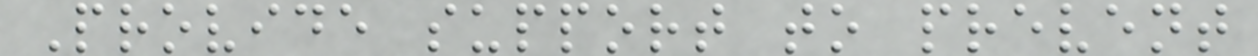Provide support to prevent
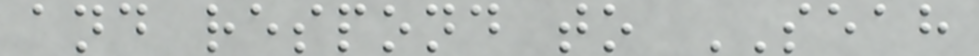and respond to SEAH
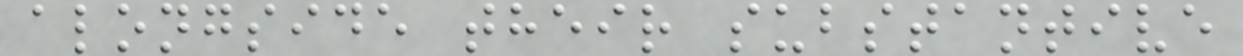alongside their substantive
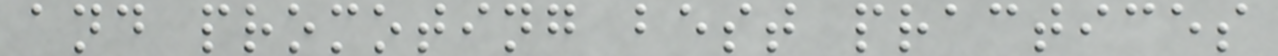and promoting best practices
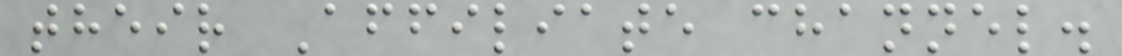their Affiliate channel.
